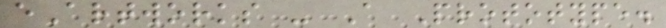eArtworks - A Prototype.
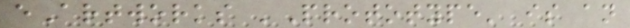eArtworks 'Prototype' is an
